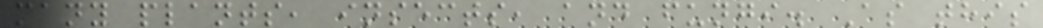many plants, insects, and fungi. As this
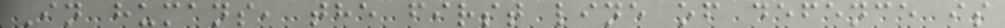In humans, the first line of defence is
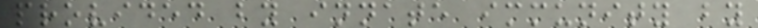provided by innate immunity by
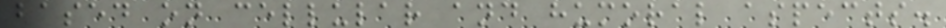based on cellular and humoral aspects.
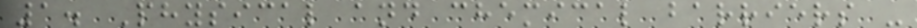1. Physical and chemical barriers -
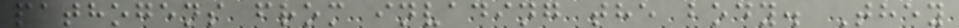pathogens from invading the body. They
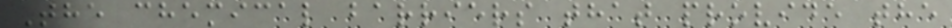The chemical barriers that provide the
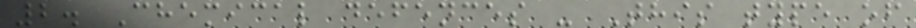2. Chemical defences - This type of
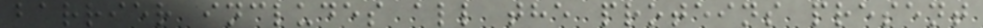barrier includes all the proteins present
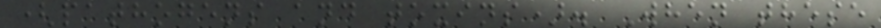(pathogens and toxins). When these
